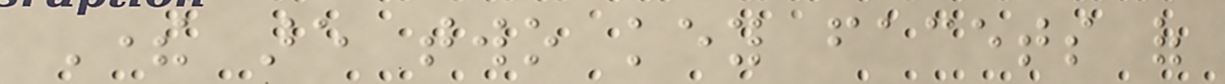There are two key facets of
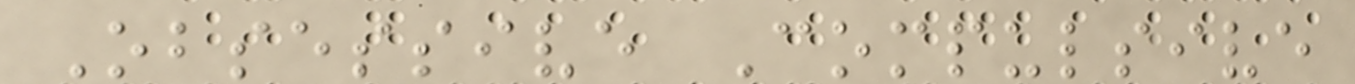Obsessive Compulsive
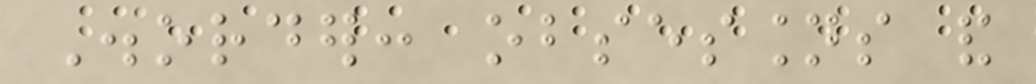Disorder: obsessions and
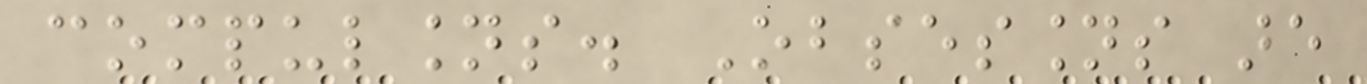compulsions. Obsessions are
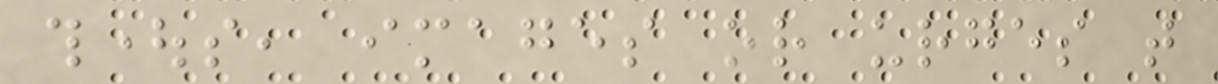thoughts, images or urges that
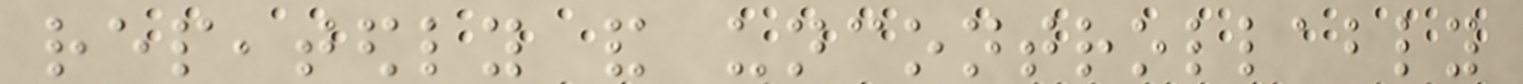repeatedly and uncontrollably
